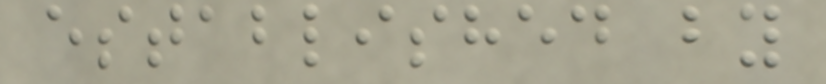established by
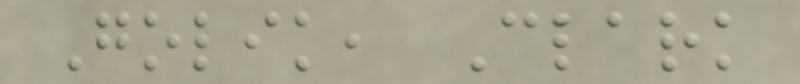Golik, Clark
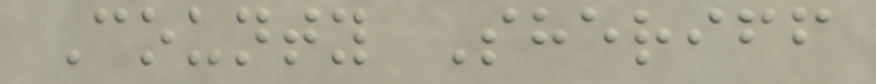County Sheriff
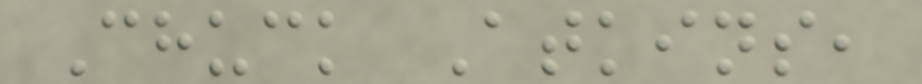Chuck Atkins,
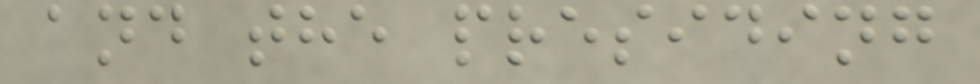and the presiding
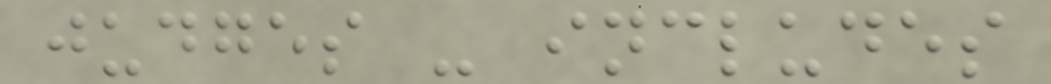judges - includes
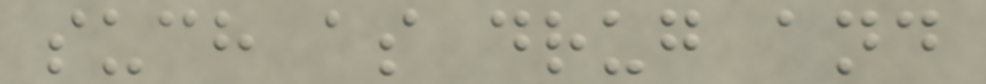such as drug and
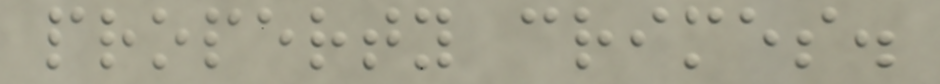property crimes.
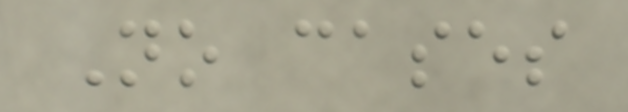No cases
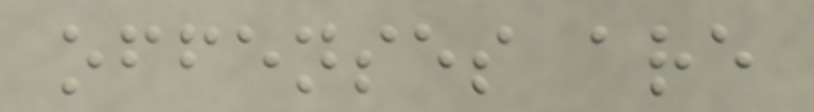offenses are
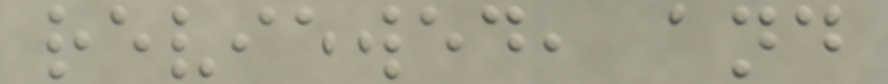reviewed, and
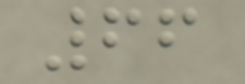66
